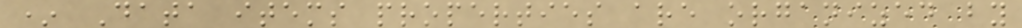* Data items properties are organized by
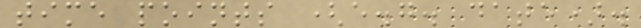time points (e.g. date).
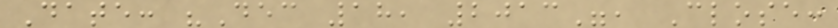Date: "Dec 18, 2013", Close:
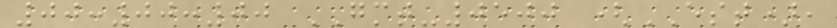00:00:00 GMT-0500 (EST),
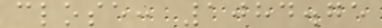close: 1084.75
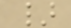}
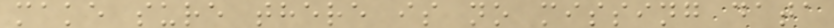make sure there is no missing data
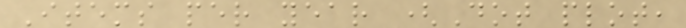Items per year (Dot plot,
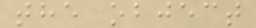the object
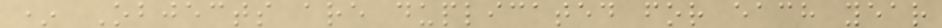* Objects are duplicated for each year
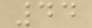44
